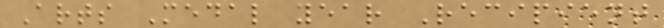Arts Medal year Recipient
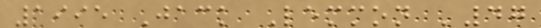1995 Jack Lemmon '47
